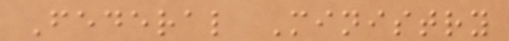Federal Ministry
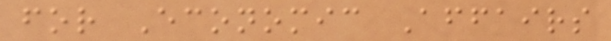for Economic Affairs
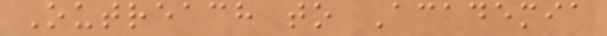Outreach to Academia
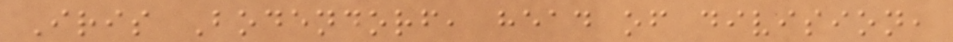Iris Bodendorf, head of division,
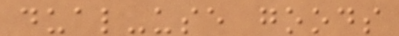dual-use goods
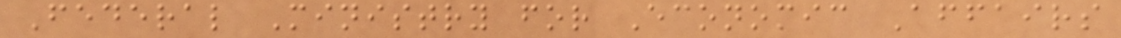Federal Ministry for Economic Affairs
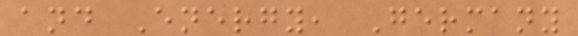and Energy, Germany
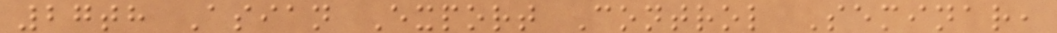27th Asian Export Control Seminar,
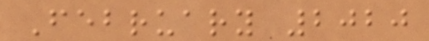February 2020
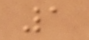1
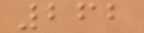262
